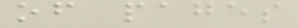of pages
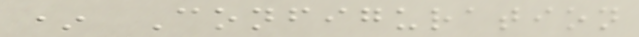* Configuration
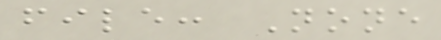file: None
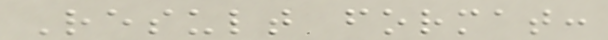Result format:
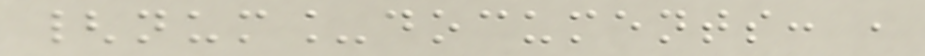{num_documents: ,
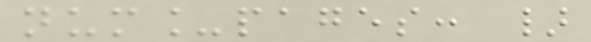num_pages: }
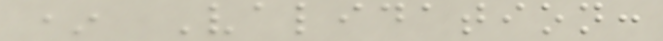* Validation:
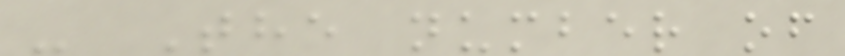- The number of
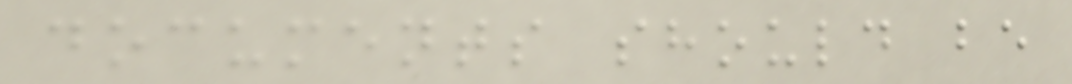documents should be
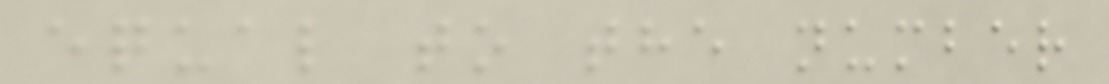equal to the number
